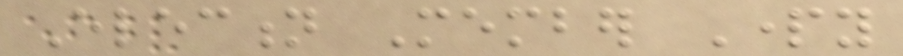Election Member Party
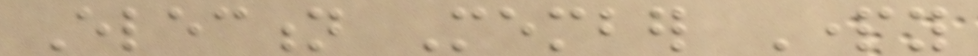Election Member Party
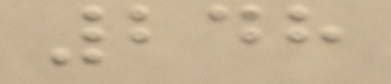248
